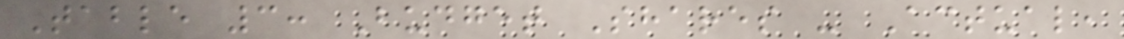Table 3: Budget Shares - Actual,
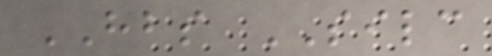HBS SILC
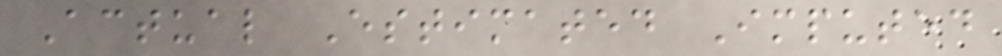Actual Estimated Imputed
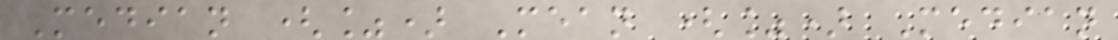Median (%) Mean (%) Median
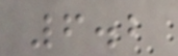6.2
